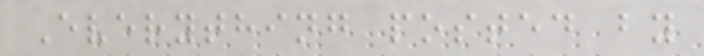Everything posted by
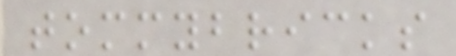tommybricks
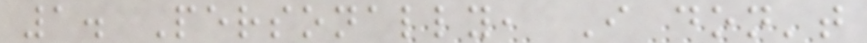1. Personally, I don't
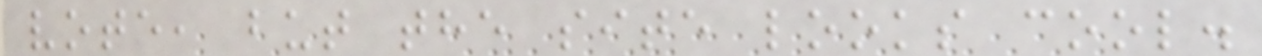vote, but the site looks cool.
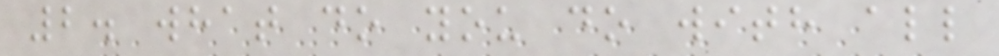2. what do you do with all
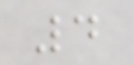4
